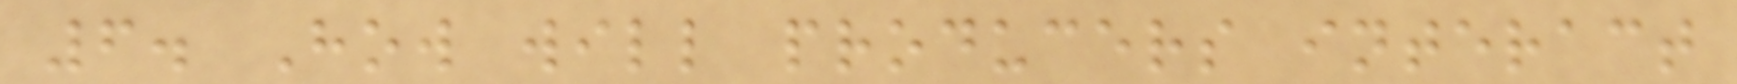6. How will producers interact
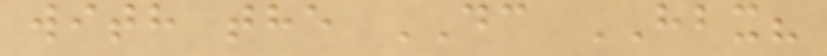with the DC HBX?
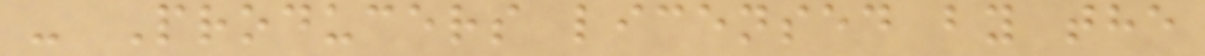- Producers licensed by the
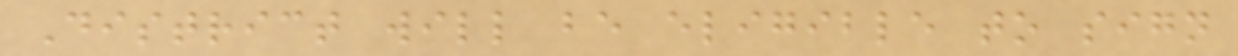District will be eligible to sign
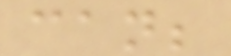can;
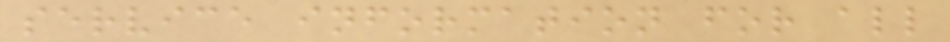service information for all
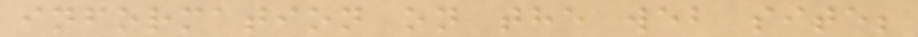information on the web site;
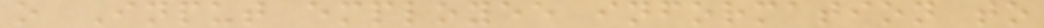o Input employee information to
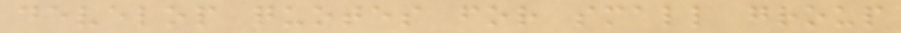develop quotes for small group
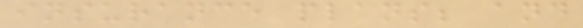insurance plans; and
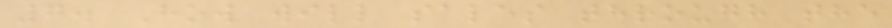7. How will sales through the
